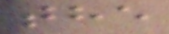the
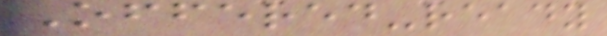Offered-ready
